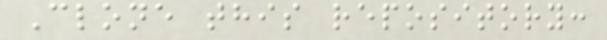Clone this repository:
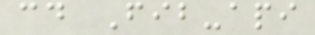cd Fib-api
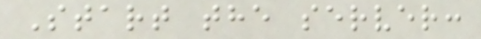Start the server:
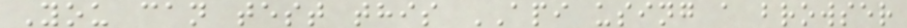You can test this API using a browser
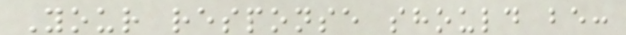Your response should be:
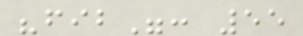"fib": 55
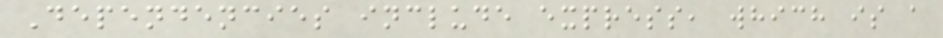Dependencies include express, which is a
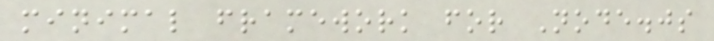minimal framework for Node.js
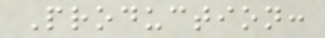Production:
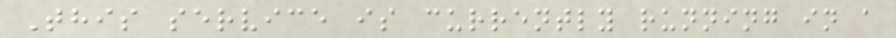This service is currently running in a
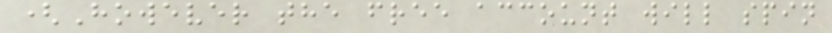(However the free account will spin
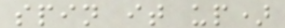spin it up)
